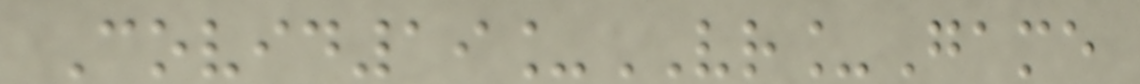Covid19_VR_Game
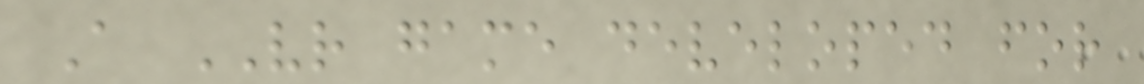A VR game developed for
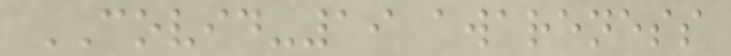COVID-19 awareness
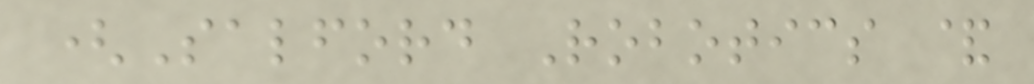(Salford Robotics &
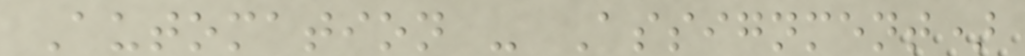Automation - Assignment)
